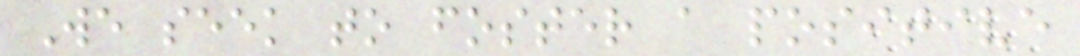We seek to foster a positive
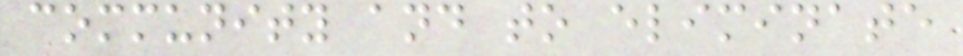community and to eliminate
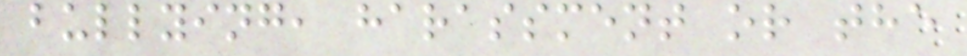bullying, harassment or the
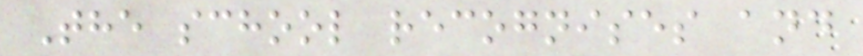The school recognises and
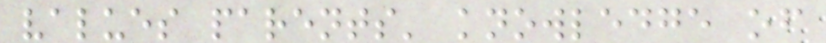values parents' knowledge of
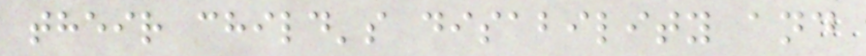their child's disability and
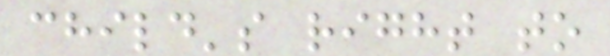child's right to
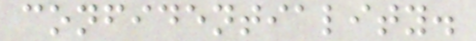confidentiality.
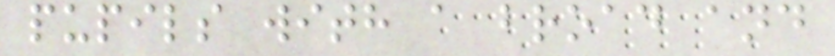pupils with a broad and
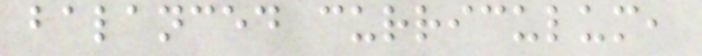balanced curriculum,
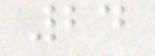24
